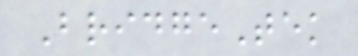BridgeTek
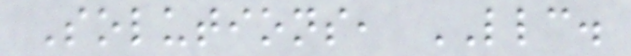Solutions, LLC.
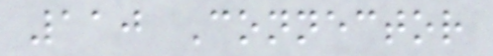110 Connector
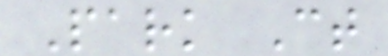Park Ct
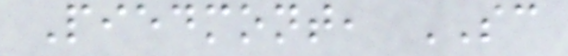Piedmont, SC
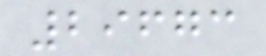29673
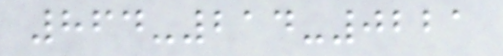864-214-0221
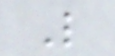L
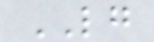LG
